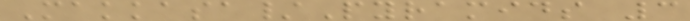Makkasa/Pyramids 3
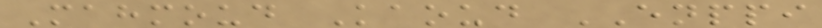Mahmoud Kaoud ENPPI
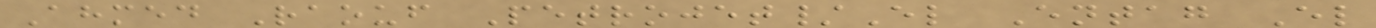Ahmed Raouf Petrojet/El Entag El
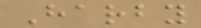Harby
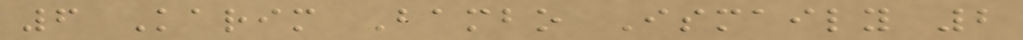6 Karim Bambo Ismaily 2
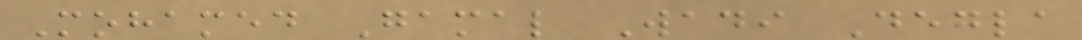Mohamed Gamal Wadi Degla
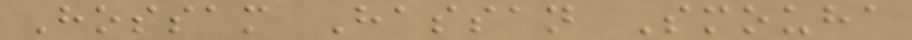Hossam Hassan Smouha
